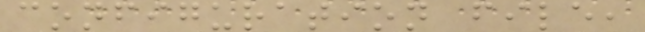configuration file,
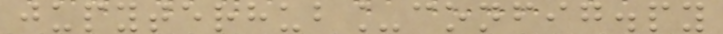jupyterhub_config.py
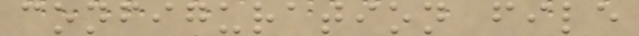configuration file
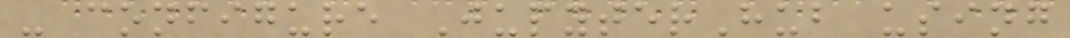- configure JupyterHub using
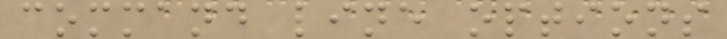command line options
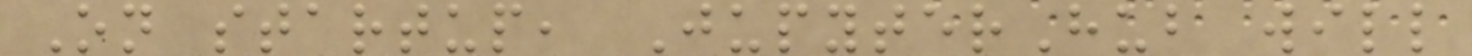On startup, JupyterHub will
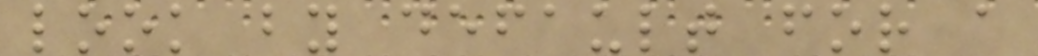look by default for a
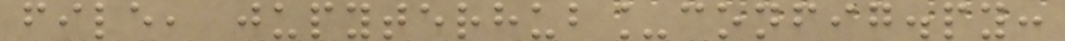file, jupyterhub_config.py:
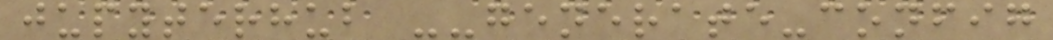jupyterhub --generate-config
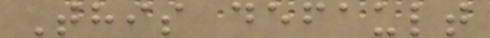This default
